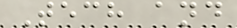Tech and
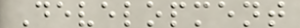Development
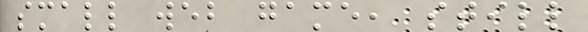small web game, still
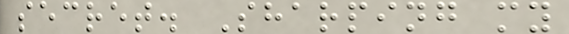secret. Sharping my
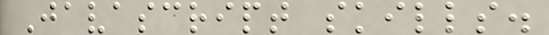Javascript skills.
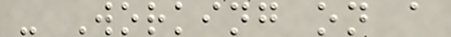- Working on a
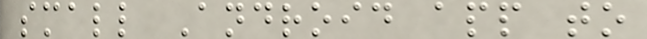small Android app to
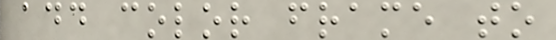add color frame to
